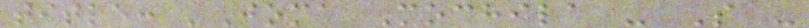title: 'Joma Mochila - S -
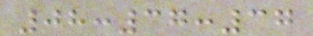08:37:37
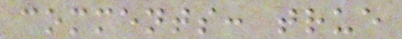comments: true
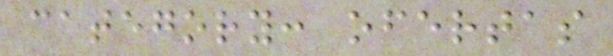category: ofertas
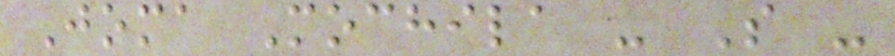Joma Mochila - S -
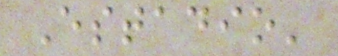Estadio'
